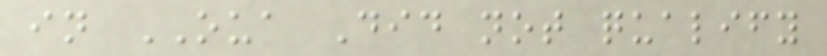in OUA Did not qualify
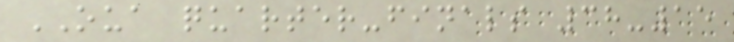OUA quarter-finals 38-15
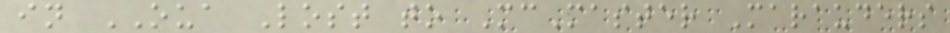in OUA Lost to McMaster Marauders
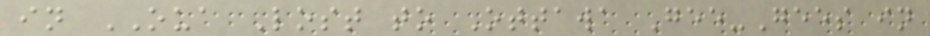in OUA Lost to Ottawa Gee-Gees in
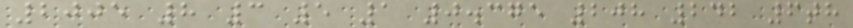2005 8 3 5 1 0.375 208 242 6th
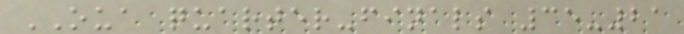OUA quarter-finals 35-21
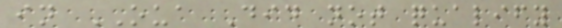in OUA Did not qualify
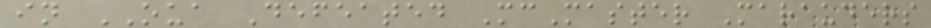in OUA Defeated McMaster Marauders
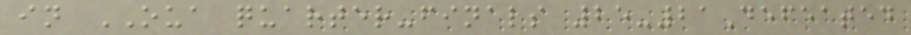in OUA quarter-finals 25-21Defeated
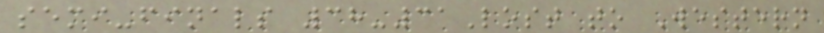semi-finals 38-31Lost to Western
